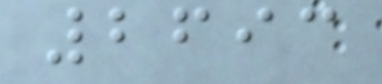2693
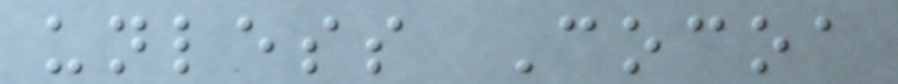unless Cocoa
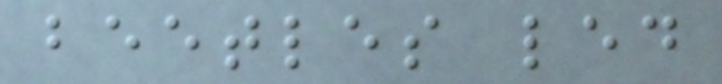beetles led
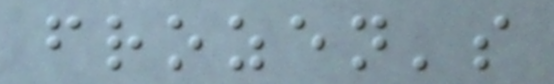frozen's
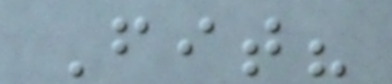Fit?
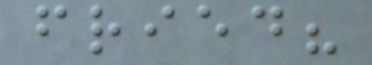fried?
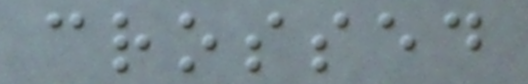crossed
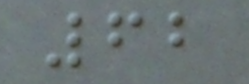62
